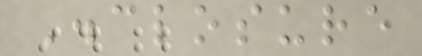Disclosure
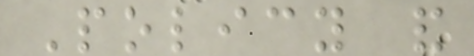Policy and
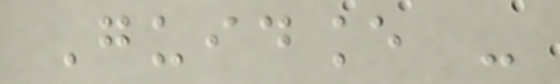Guidance -
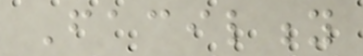Facility
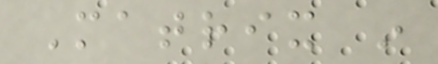Matrix in
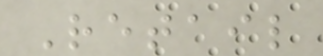Retail
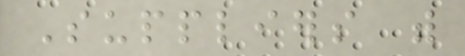Suppliers with
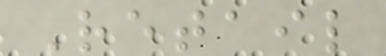Retail
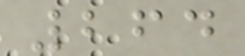264
